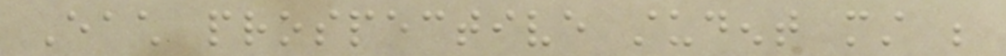Each prospective student must be
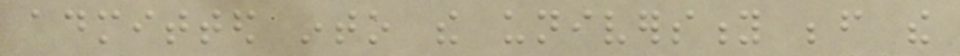admitted into the university before the
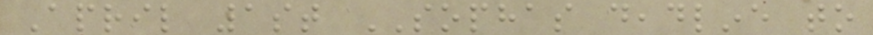April 1st SOPHAS deadline to
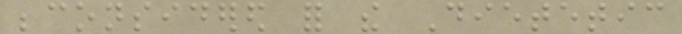beconsidered for the Dietetic
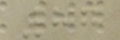87
